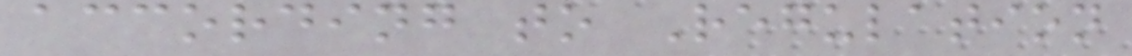according to Regulation
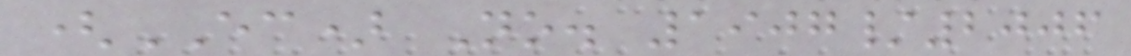(EC) No. 1907/2006
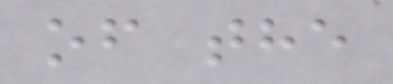of the
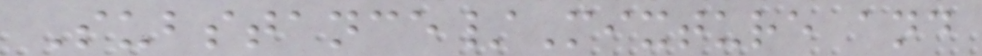Substance/Mixture and
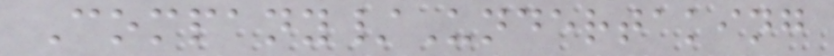Company/Undertaking
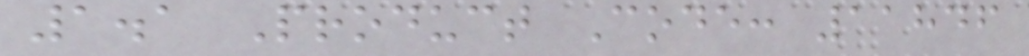1.1 Product Code: 11846
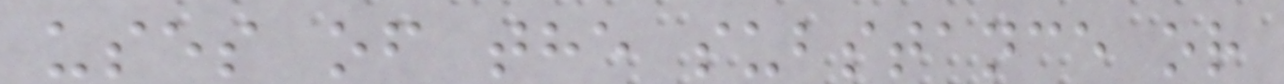uses of the substance or
